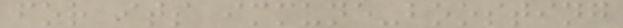for its immune-boosting
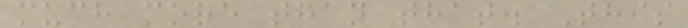much more than that. This
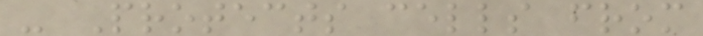- Protects cells from
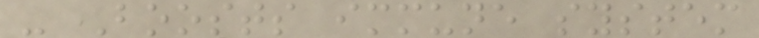- Boosts immune system
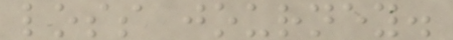loss journey.
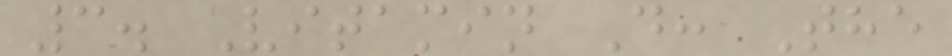3. Vitamin D: The
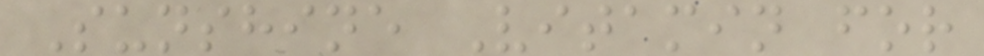Sunshine Vitamin for
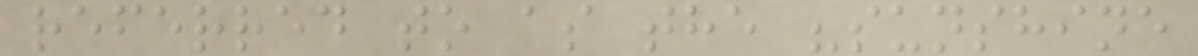referred to as the "sunshine
